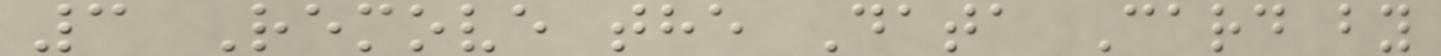3 Remove the Data Card by
